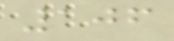106
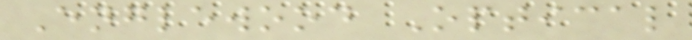Englewood Optical
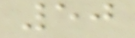50
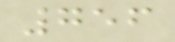756
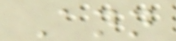Ann
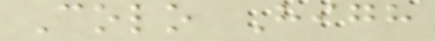Colo High
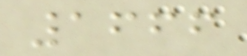1666
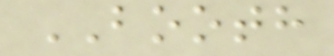BOOTH
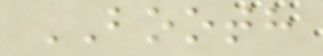BOOTH
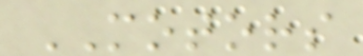MOTORS
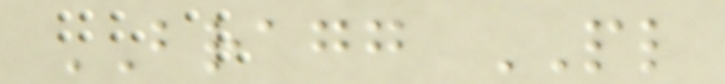BRAGG PL
